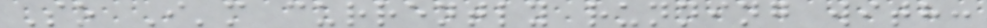So I'm currently running with:
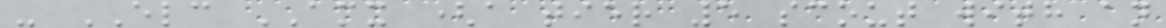- ELC AMX (a tier 5 scout with an
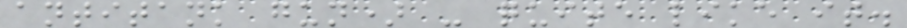antitank gun) - quite like it.
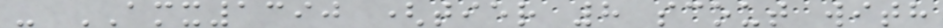- AMX1390 (tier 8 scout with
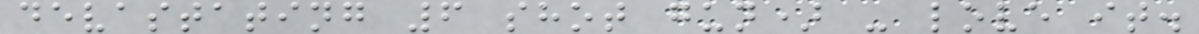devastating 6 shot gun) - love it.
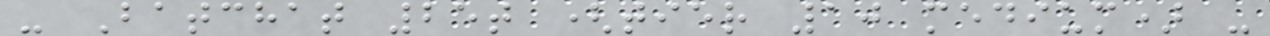- Batchat 25t (tier 10 medium) -
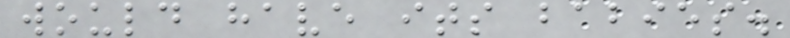would have its babies.
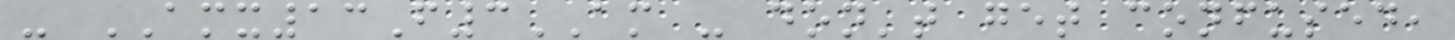- AMX13F3AM - don't get confused,
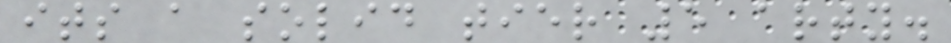its a solid tier 5 arty.
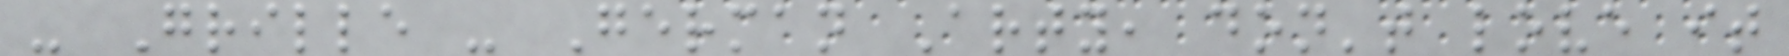- Grille - German Arty, don't love it
